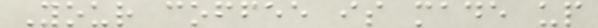Your coffee is made up
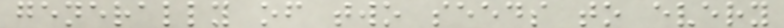generally of two seeds to every
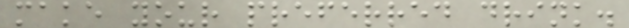make your preferred drink.
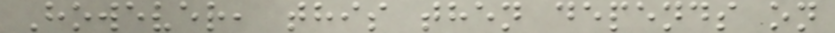However, this then depends on
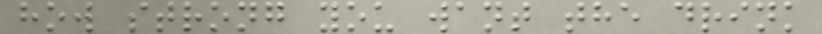how strong you want the drink
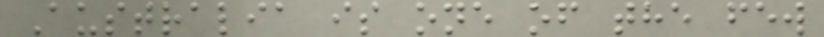Australia is one of the few
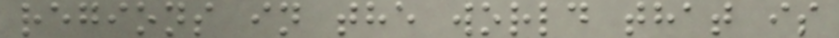regions in the world that is
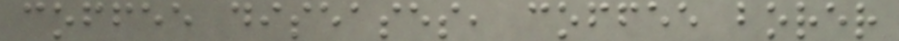coffee diseases, coffee borer
